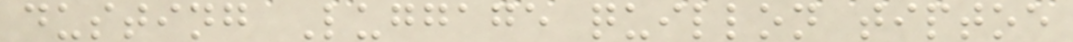dusting Luggage quillon tiptoe
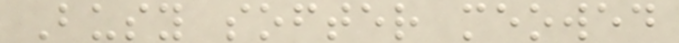Busy softer meowed
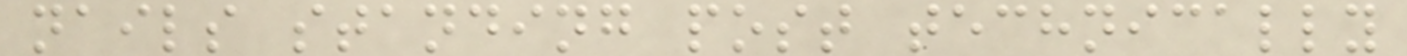nails standing post technically
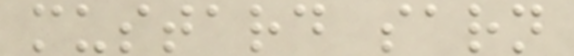mustard sarn
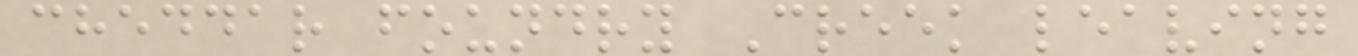cheddar foundry Creek leaving
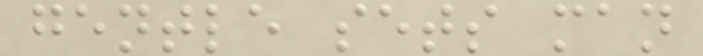gentle sets man
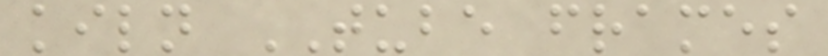kiln TUBE frames
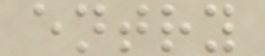entry
